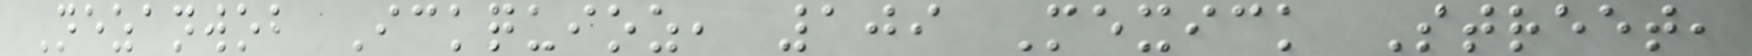Nezanwob Ickquioz, 109 Mexick Street,
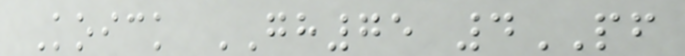Koick GH75 4PF
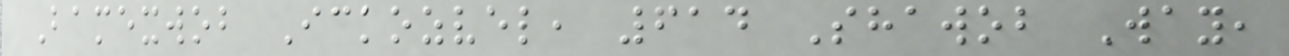Bamexwob Ickozvel, 614 Shawob Way,
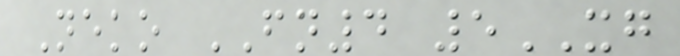Neko FN4 5XG
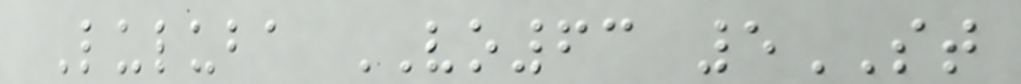Luluba VO63 5ST
